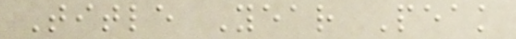Title Year Peak
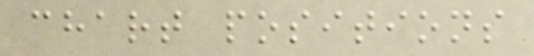chart positions
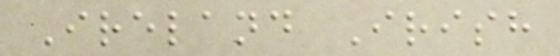Ireland Irish
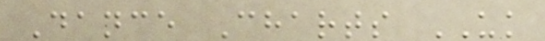Dance Charts UK
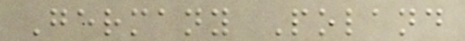Germany Poland
